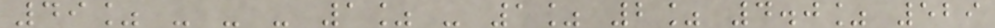49% - - - 1% - 1% 2% 4.0% 529
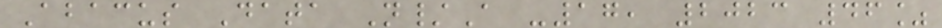Abacus Data N/A -17, 2023 46%
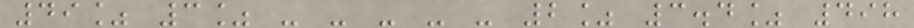49% 3% - - - - - 2% 3.4% 498
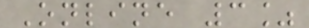Online 3%
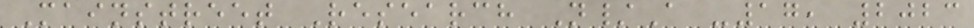Mainstreet Research N/A -17, 2023
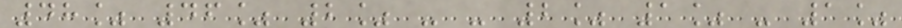48% 46% 2% - - 2% 1% - 1%
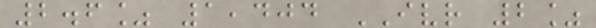2.6% 1,404 IVR 2%
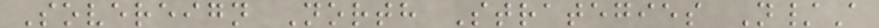Sovereign North Strategies N/A
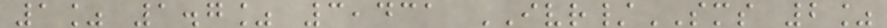1% 1.7% 3,431 IVR/SMS 2%
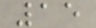15
